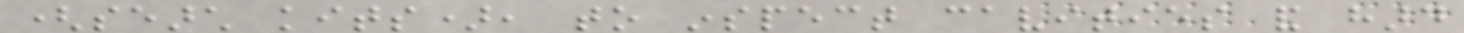(search kits), to inspect cavities and hard
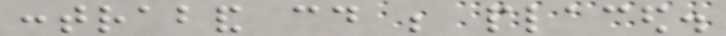contraband could be placed.
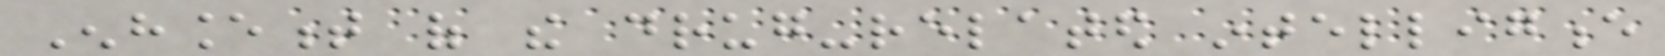Enhancement of the drug-related intelligence
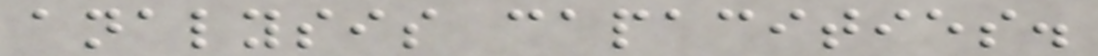analysis capacities.
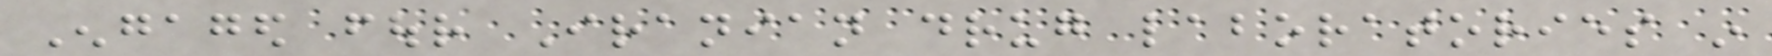Engaged four Iranian drug laboratories in
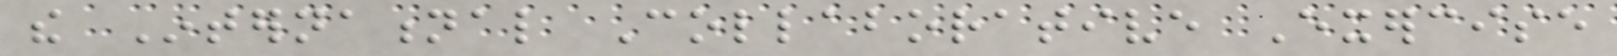the International Collaborative Exercise
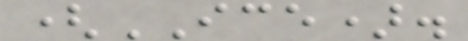(ICE).
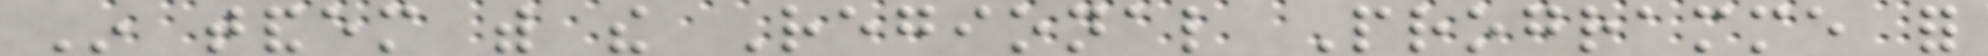In tandem with the Regional Programme for
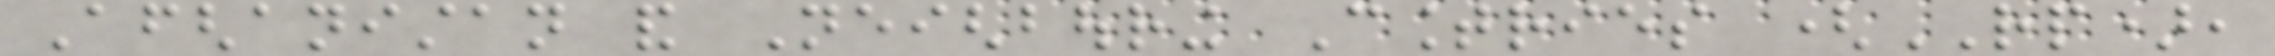Afghanistan and Neighbouring Countries (RP),
